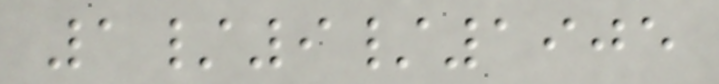1/9/1905
